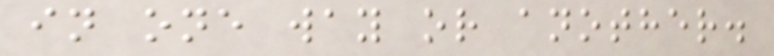in one way or another.
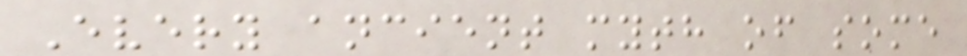Every ancient myth of some
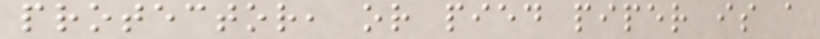protector, or pied piper is a
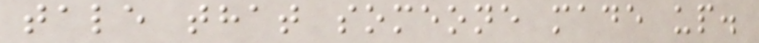tale that someone made up.
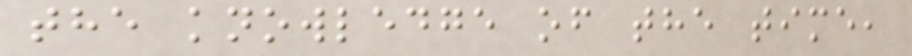the knowledge of the time,
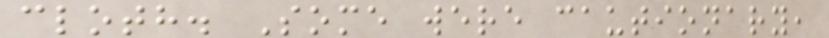cloth. Some were cautionary,
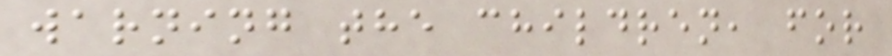warning the children, for
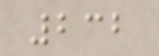232
